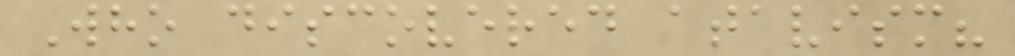Who discovered atavism?
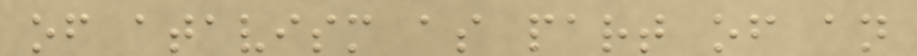of atavism as part of an
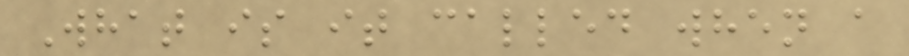What is it called when a
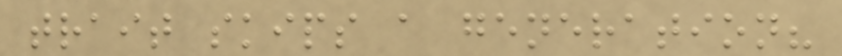trait skips a generation?
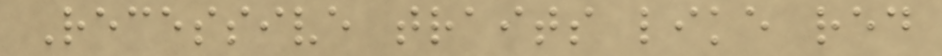Recessive traits like red
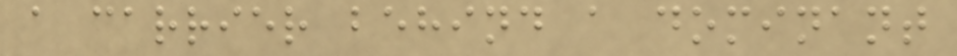a carrier behind a dominant
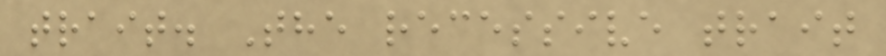trait. The recessive trait
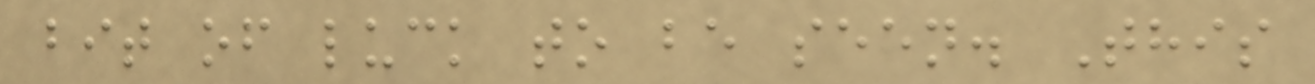bit of luck to be seen. This
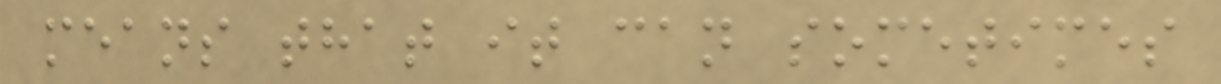means that it can sometimes
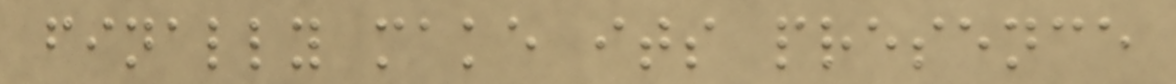finally make its presence
